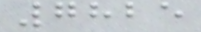7825
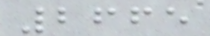2665
